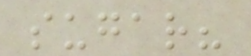sugar?
